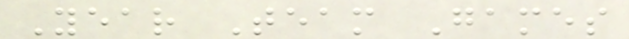Year Team Games
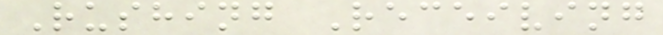Rushing Receiving
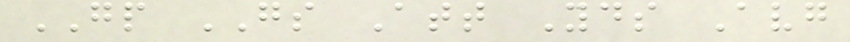GP GS Att Yds Avg
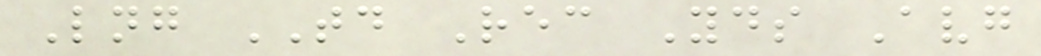Lng TD Rec Yds Avg
